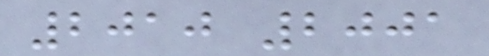2010 2001
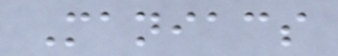Maniacs
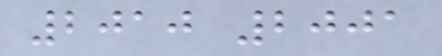2010 2001
